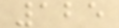125
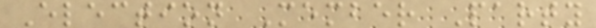Election Member Party
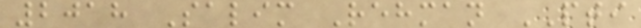2018 Salim Rehman PTI
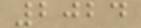2024
